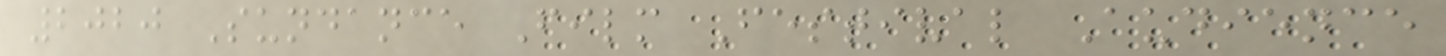2020 Sundance Film Festival Audience
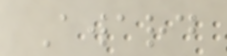Award
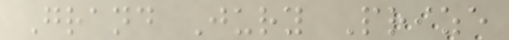Grand Jury Prize
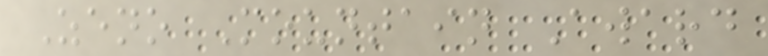Zeno Mountain Award
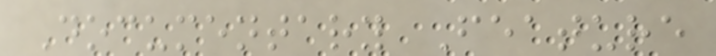Documentary Feature
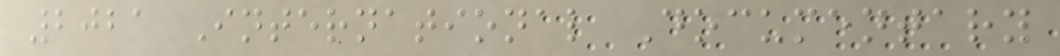2021 International Documentary
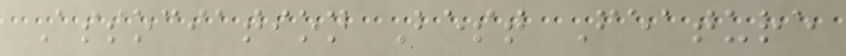Association Best Feature
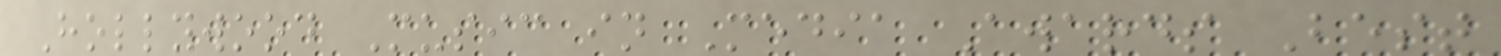Hollywood Music in Media Awards Best
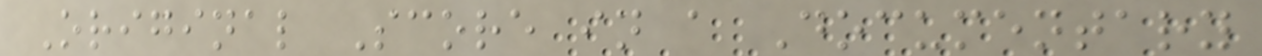Original Score in a Documentary
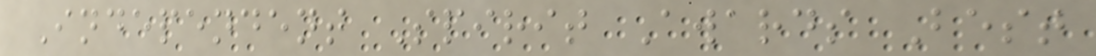Independent Spirit Awards Best
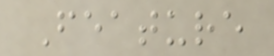Feature
